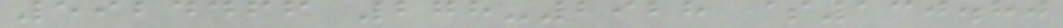5924466 278-2928 $130.80
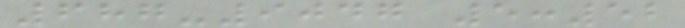687-9047 5:52
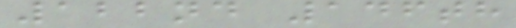122nd 146th
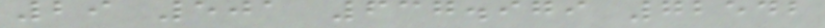29 501 637.979 72542
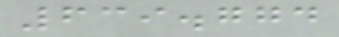639.774
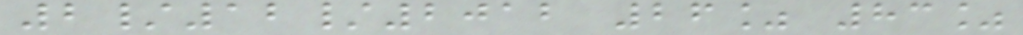2/12/2012 26% 83%
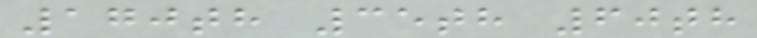170th 35th 60th
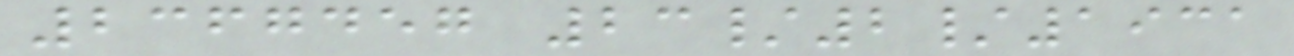2367457 23/2/1931
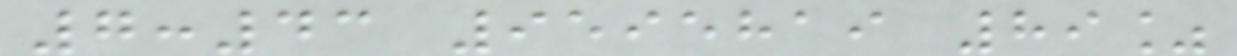7:43 9595819 89%
